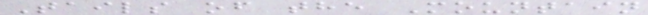Tails of the Mountain
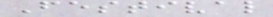Festival
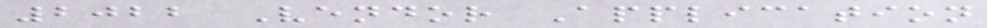2022 Vendor Application
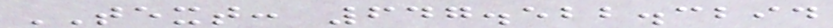TEXT: 647.522.3294
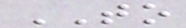TO
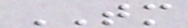TM
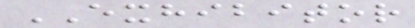EXHIBITOR
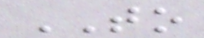TO
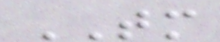TM
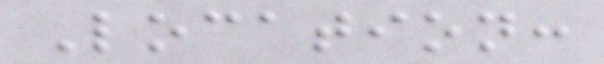Location:
